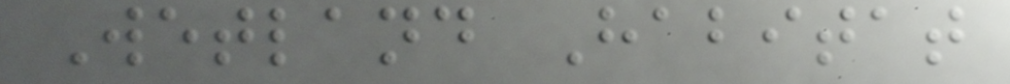Wetland Habitat
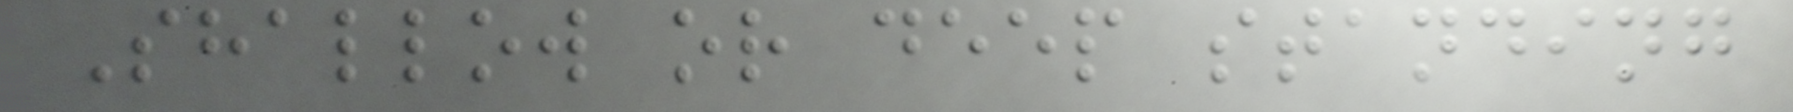Shallow or deep standing
